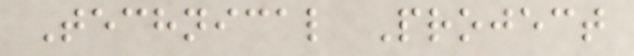Technical Project
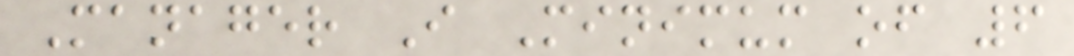Manager I Minimum of 6
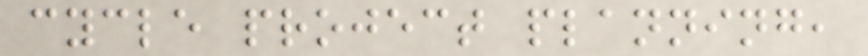cycle project planning,
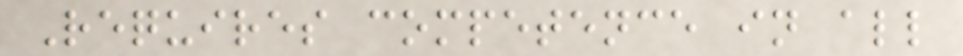Requires competence in all
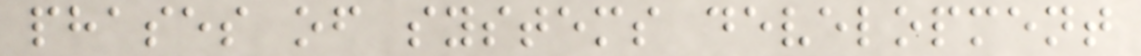phases of systems development
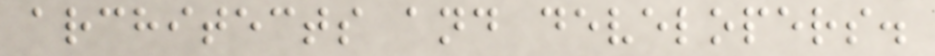architects and developers.
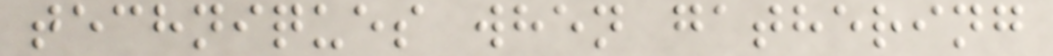techniques when gathering
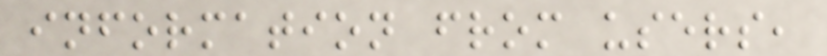information from users,
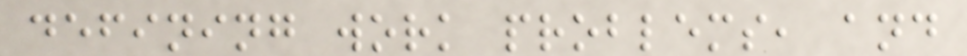defining work problems, and
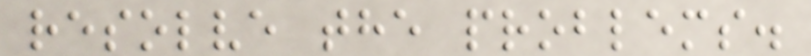resolve the problems.
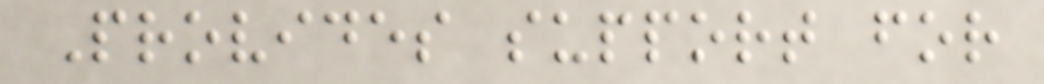Provides support for
